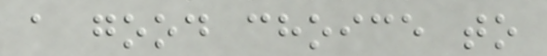a good choice to
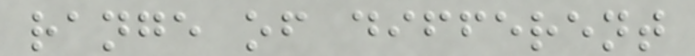range of different
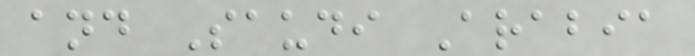and Saudi Arabia
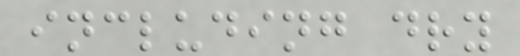including dry
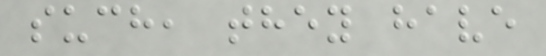such, they have
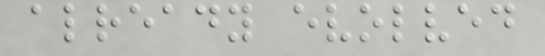already evolved
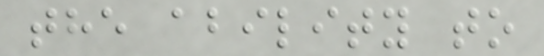the ability to
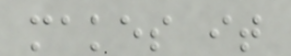makes it
